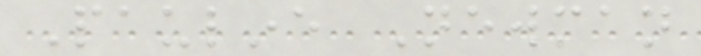Pauline Newman
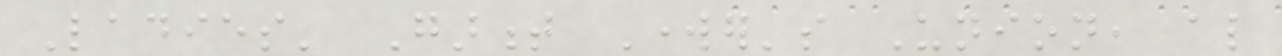Ladies' Garment Worker's Union, also
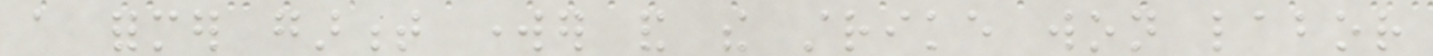a former garment worker and the strike won labor
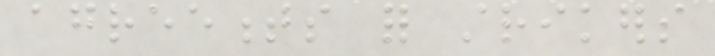agreements for strikers
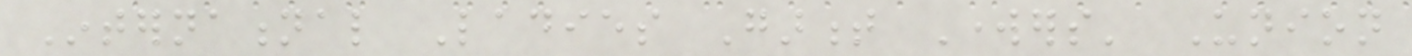International Ladies Garment Workers' Union
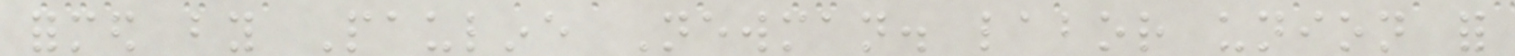formed by Pauline Newman. labor union for
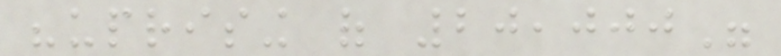"uprising of 20,000"
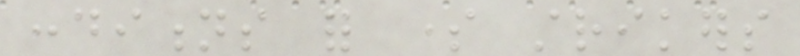conditions for some strikers
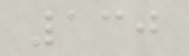130
